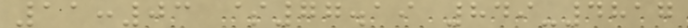11:03 $77.19 849-4817
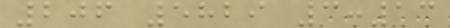206 5829 3:13
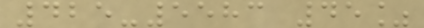425-5583 45%
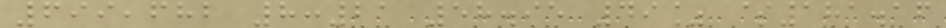699,682 8:21 58.95 49% $181.16
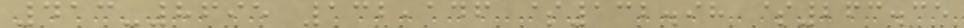413-8695 132,146 $132.98 $263.35
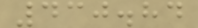430.84
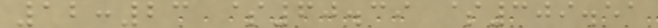12:23 $60.39 $309.51
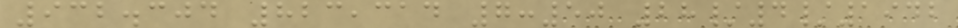932.304 823,314 7:50 28/4/1942
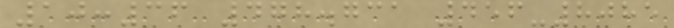10:36 478.731 456-8085
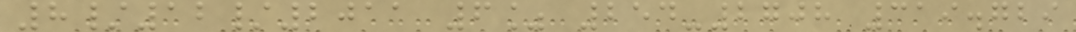8/12/2011 6% 254-2708 319.729
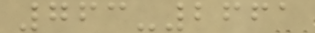763-2661
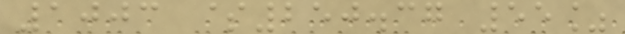1003 $250.37 55%
